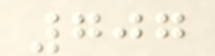707
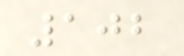102
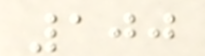100
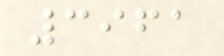3961
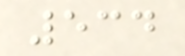534
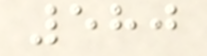580
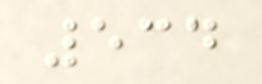534
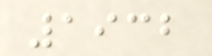1932
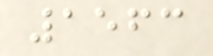1563
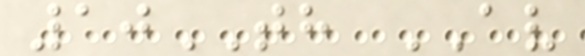10TH AV
